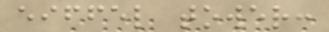eiffel tower:
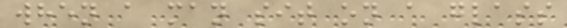when a man sit on a glass
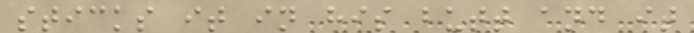sticks it in his butt and it
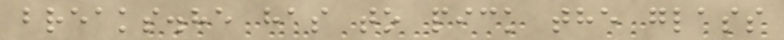breaks.he has to pick the glass
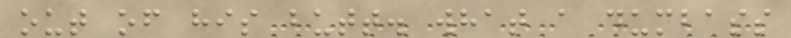out of his butt. what a dumbass
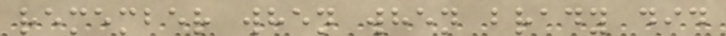remember when when brady did
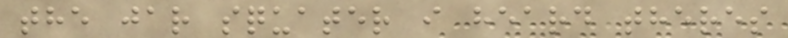the jar squater i heard theres
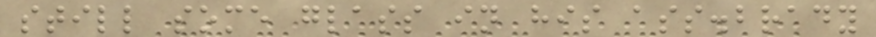still some glass in his ass.brady
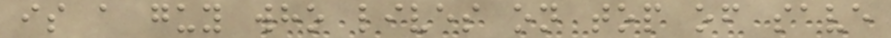is a guy who lives on top of save
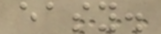easy.
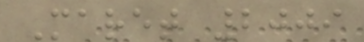Maret 2009
